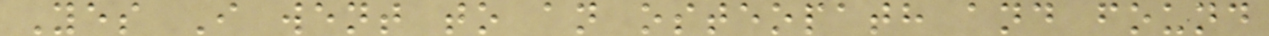Yes I went to an osteopath and found
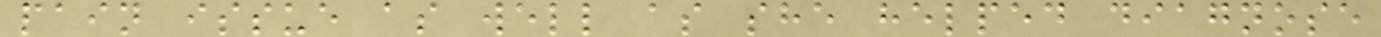pain issue as well as she helped diagnose
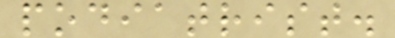podiatrist.
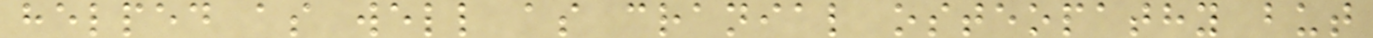helped as well as cranial osteopathy but
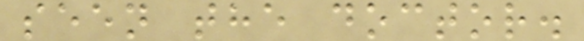seen the doctor.
